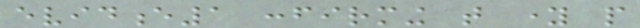evidence1 confirming that young people
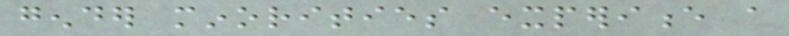gender minorities experience a
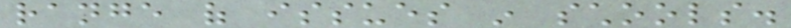range of issues in schools.
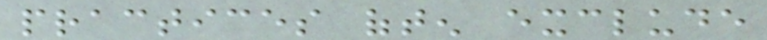practices often exclude
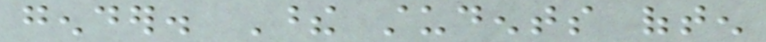gender. These students often
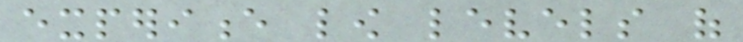experience low levels of
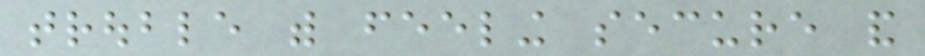trouble with feeling secure and
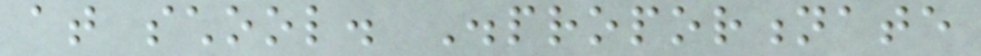at school. Disproportionate
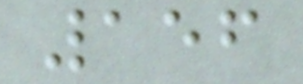156
